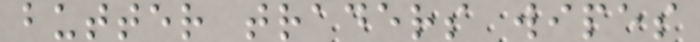butter traders wipes
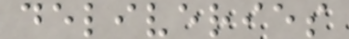deliveries
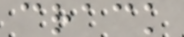crack
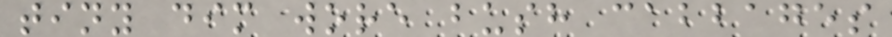tiny dim wore bush cabbages
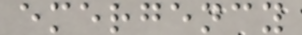emergency
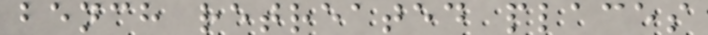bench retreated places
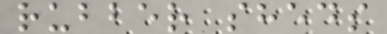rubber sheds
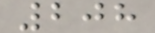208
